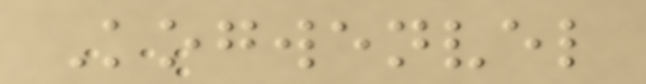Kogwenvel
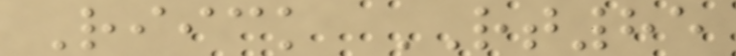Riick RT85
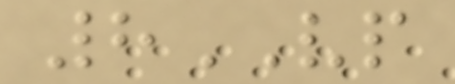8VP
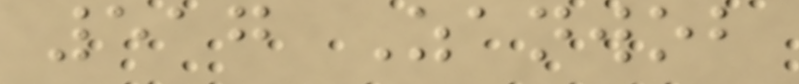517 Zanwob
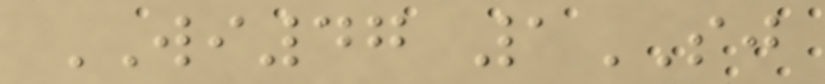WI47 1SJ
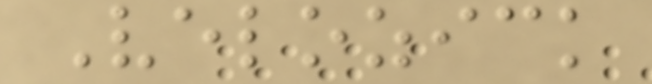Velozick
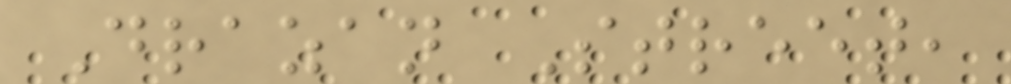Drazan Street,
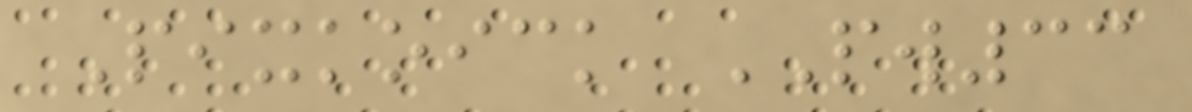Pixkoick PW33
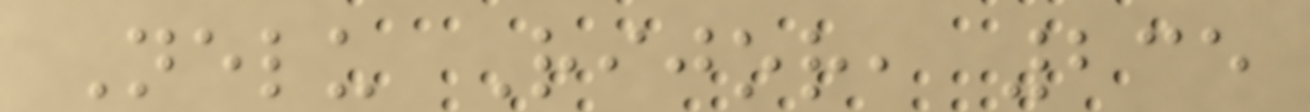Nelu Rijor, 235
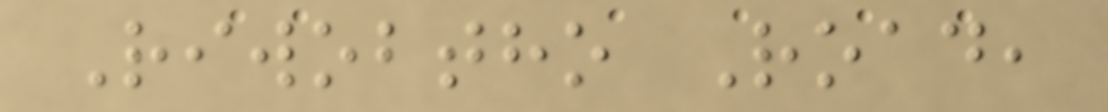Riwobtho Road,
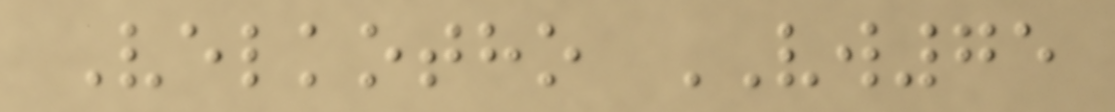Velkotho VW75
